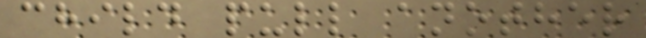child pull another
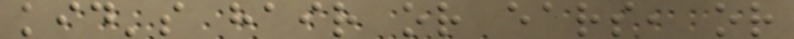kid's hair or ears, or
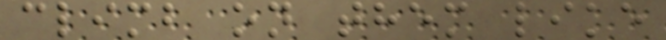climb on them like
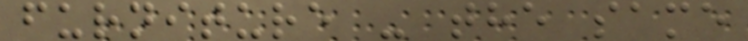furniture - the same
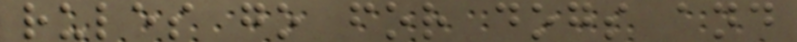rules go for dogs and
